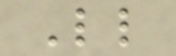Little
